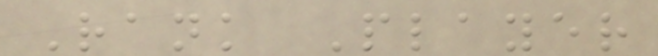Rank Player
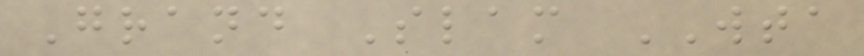Grand Slam WTA
